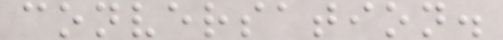conversation.
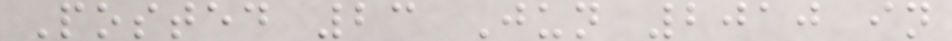Posted 23 Jun 2010 in
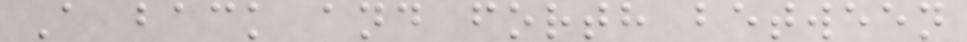A back and forth between
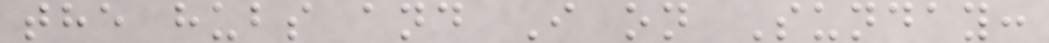the hubs and I on Sunday:
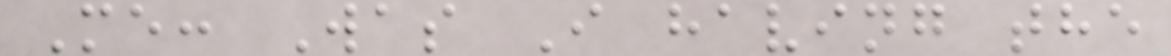Me: Was I having the
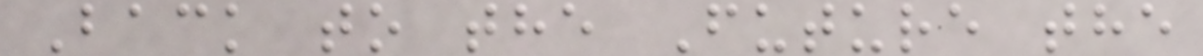Back to the Future the
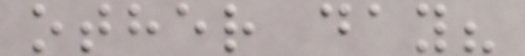other day?
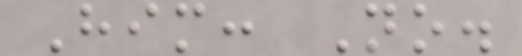Him: No.
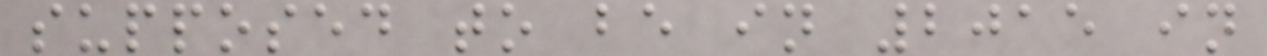supposed to be in 2015 in
